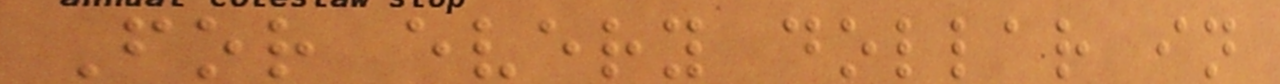For every dollar in
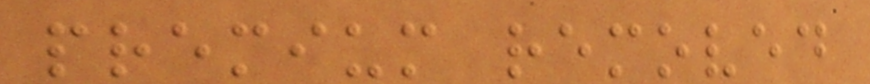premium removed
